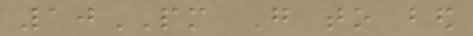10PM Go to bed
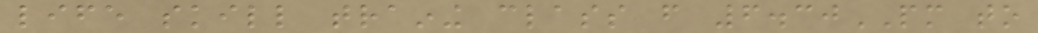life skill training class from 6.30PM to
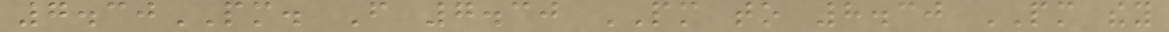7.30PM. From 7.30 PM to 8.30 PM they
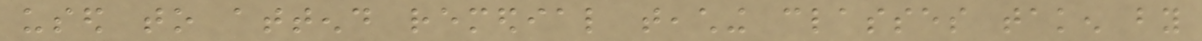used to attend remedial teaching classes taken by
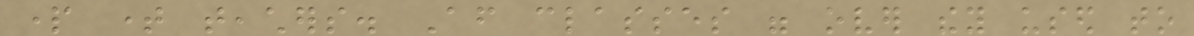part time teachers. After classes were over they used to
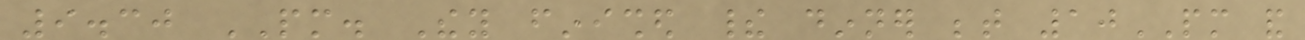9.30 PM. They finished their dinner between 10PM and
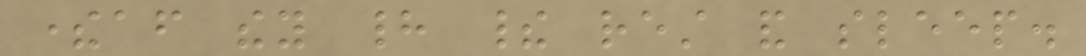thereafter they had their rest and sleep.
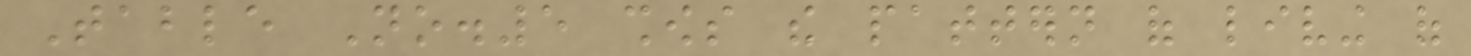Table No.5 shows the pattern of living of
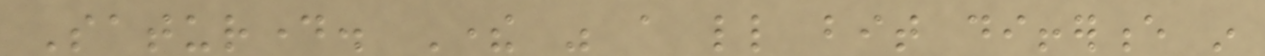Saturday. There was a little bit difference in
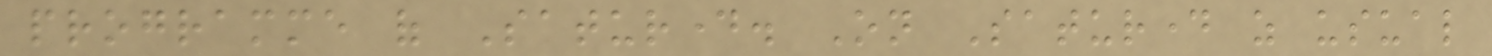programme of Saturday. On Saturday as usual
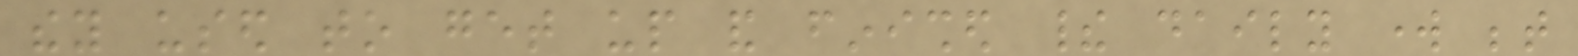they used to get up and finished their daily work between
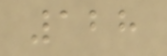128
